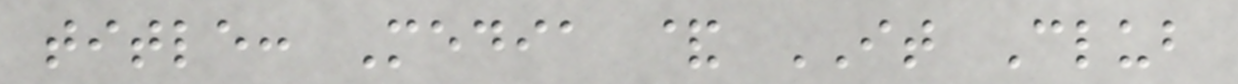title: Media & IT Club
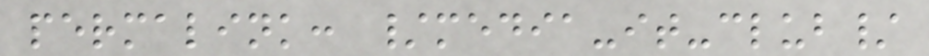permalink: /media-it-club/
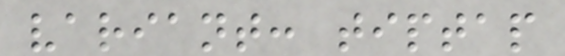variant: tiptap
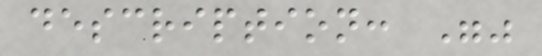description: ""
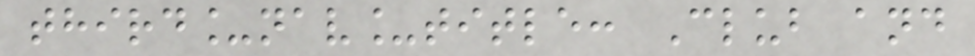third_nav_title: Club and
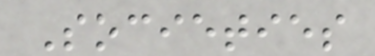Societies
